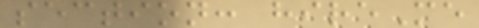section: hireMe
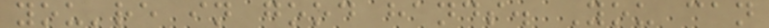you're in good hands. You can
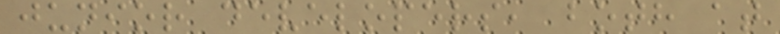junior developers, both at
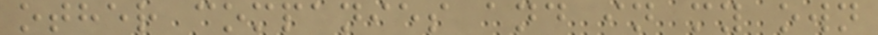other companies and in my own
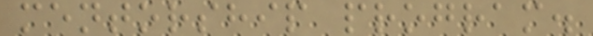mentorship program.
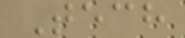Tech
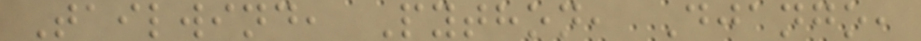Tailwind, Python, Django,
